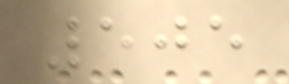505
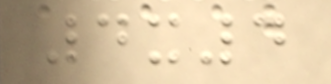4x4
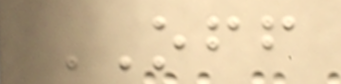OFF
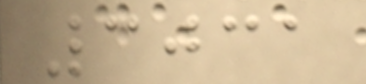3031
